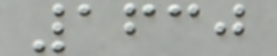1630
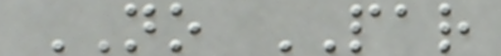NO PAR
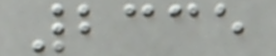2335
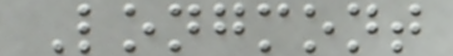Longmont
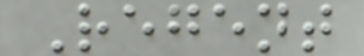Regent
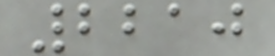2210
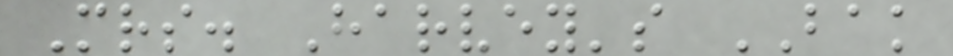Mrs. Harvey's BAK
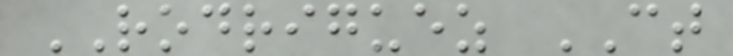RODRIGUEZ CT
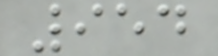954
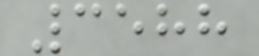3588
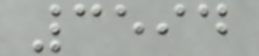3594
